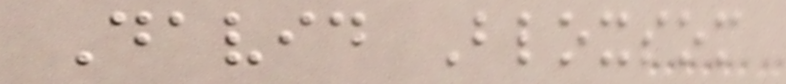David Bloxsom
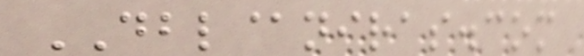DBL@niras.com
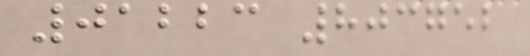01223 803752
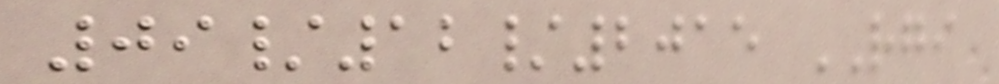09/12/2015 RGI
